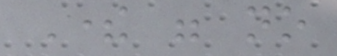There were no
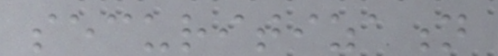securitization
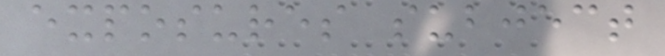exposures subject
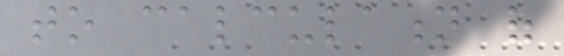to calculation of
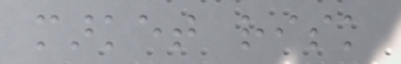market risk
